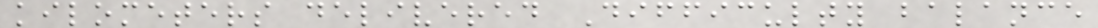kilometers delivered Difficulty balance
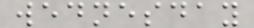wednesday
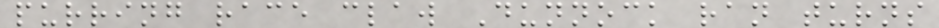purring race claw Dunnock ran turns
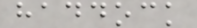haddock
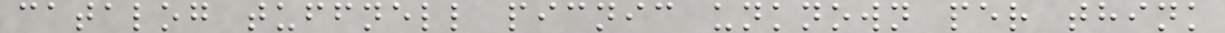catalog tuffnell picnic unknown per think
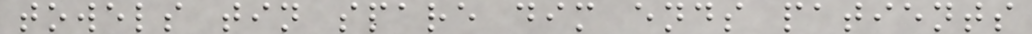towels tin spare dim ends patients
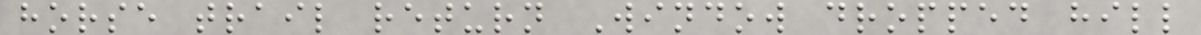horse trail return Window dropped hill
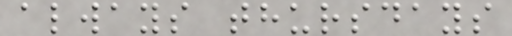always thursdays
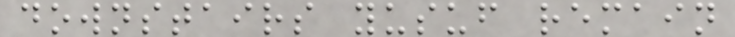downstairs yusuf remain
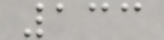133
